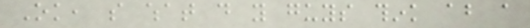Ok, so what do you guys think about a
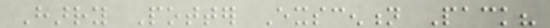Harry Potter Exscention Pack?
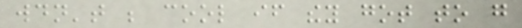wouldn't be cool if they got to go
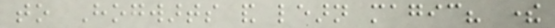to Hogwarts and learn magic? there
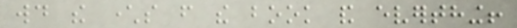would the characters from the book and everthing!
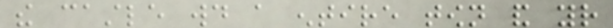the castle would a entire town and your
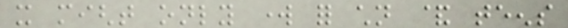it might only work for children & teens
